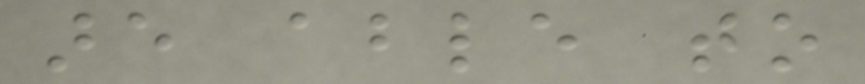are able to
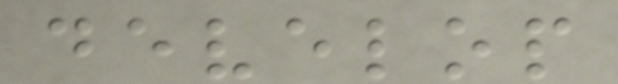develop
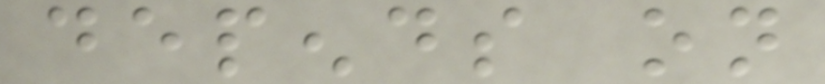depends on
